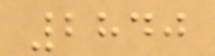2840
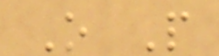O P
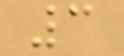3
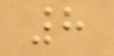8
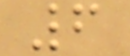6
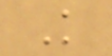K
